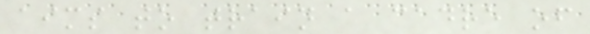aims to train a cadre of
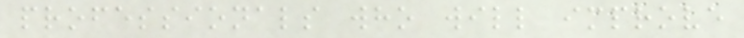professionals who will improve
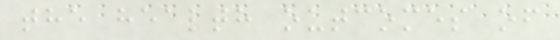the health outcomes of
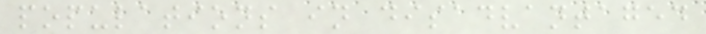populations in disadvantaged
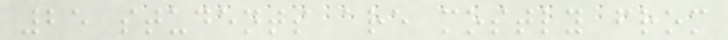25 students are mostly from
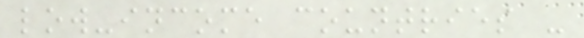low-income countries -
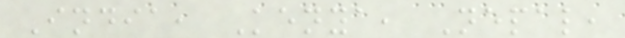India, Kenya, Nepal,
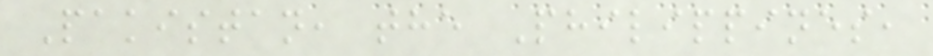Pakistan, the Philippines,
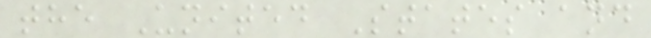the United States and
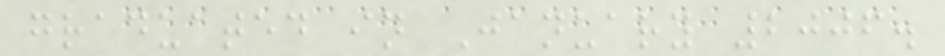graduated in January 2006.
